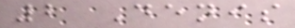2 Denis
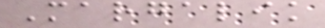Margalik
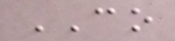CO
